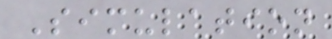Simulation
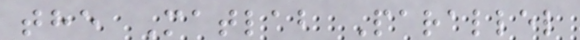the Matlab Parallel
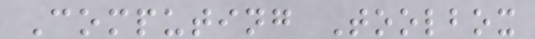Computing Toolbox
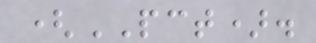(PCT).
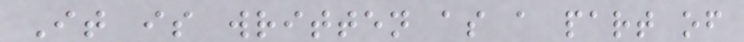It is written as a part of
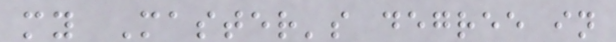my Master's degree in
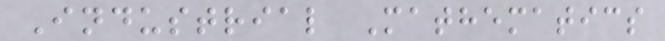Industrial Mathematics
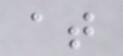at
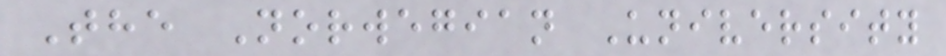The Norwegian University
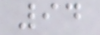94
